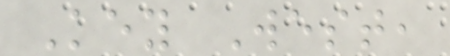Key West,
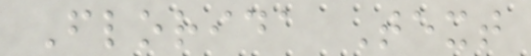Florida Text
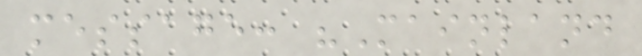message: "Mainland
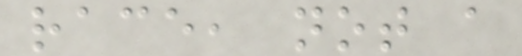race, not a
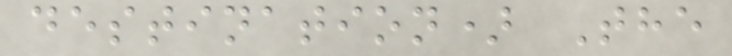destination) The
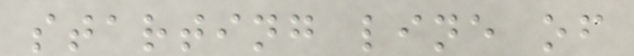starting line of
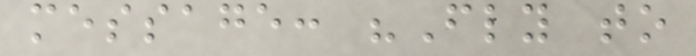message: "Fly to
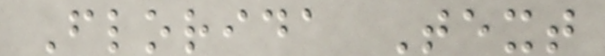Florida Text
